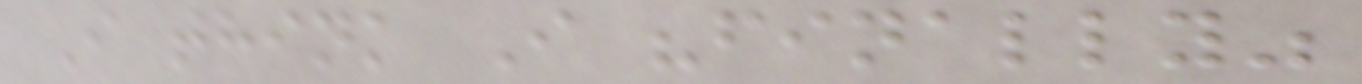I think I "finally"
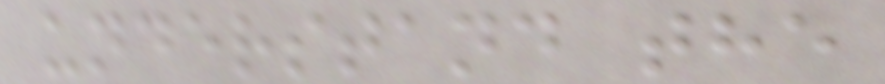understand the
